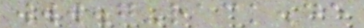www.g-rack.de
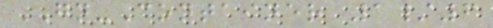GN-Container 1/6
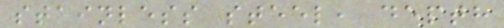stainless steel, depth
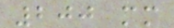200 mm
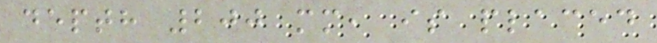depth 200 mm, is placed
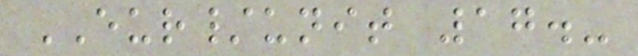EUR/unit 17.-
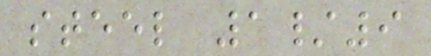steel 1/9
